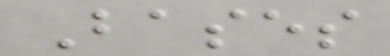Bases
